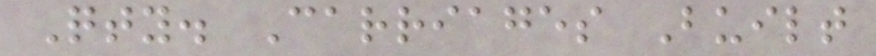Qty. Carriages Built
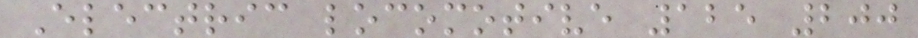Electric locomotive 125 200
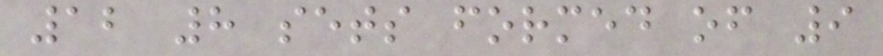12 8 sets formed of 9
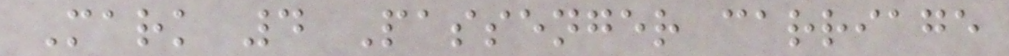Mark 4 Passenger carriage
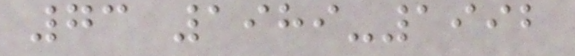73 1989-1992
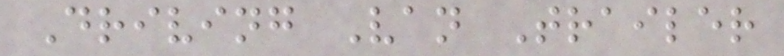Driving Van Trailer
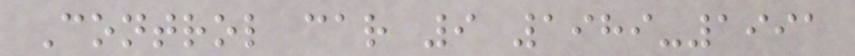Control car 9 1989-1991
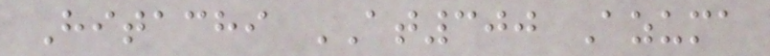Hitachi AT300 Azuma
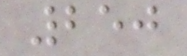250
